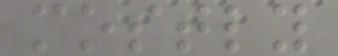mostly
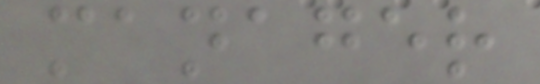manager
